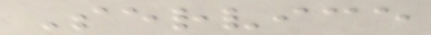Service
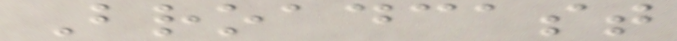Broadcast
